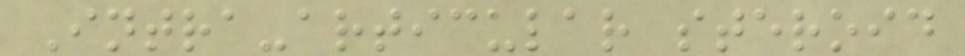Intra-articular steroid
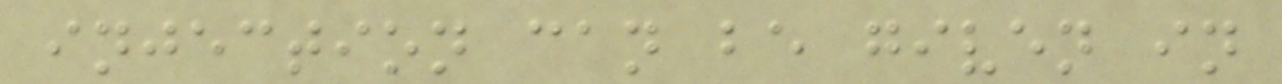injection can be given in
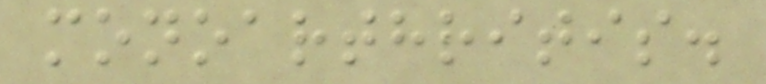monoarthritis.
